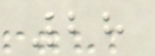28
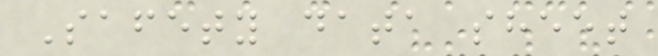Safety data sheet
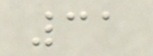31
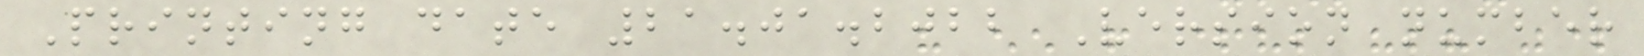Printing date 21.01.2022 Version number
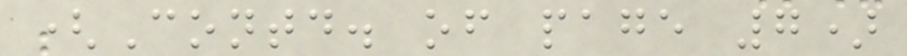(Contd. of page 7)
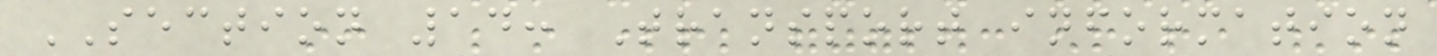SECTION 14: Transport information
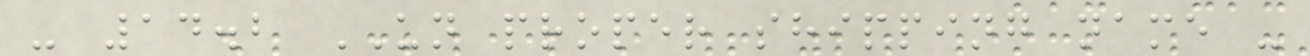- 14.2 UN proper shipping name -
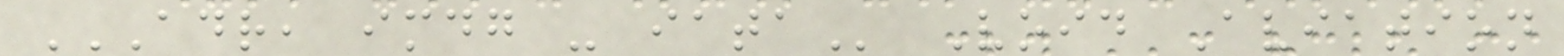ADR, IMDG - IATA Void Aviation
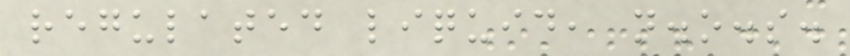regulated liquid, n.o.s.
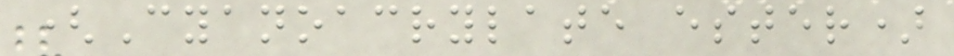(Cyanoacrylate ester)
